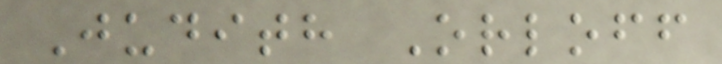Judith Orloff
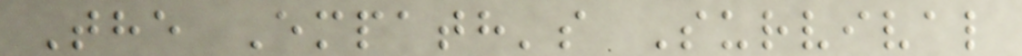The Empath's Survival
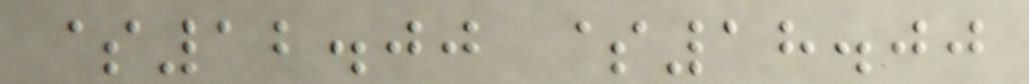$12.00 $18.00
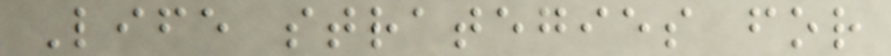Life strategies for
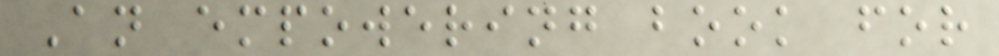An empowering book for
